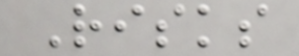Risks
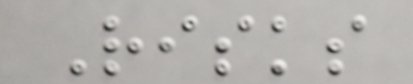Risks
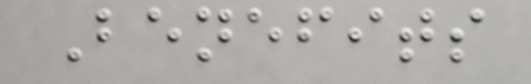Benefits
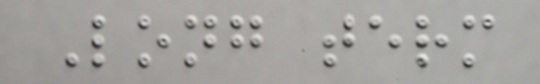Long term
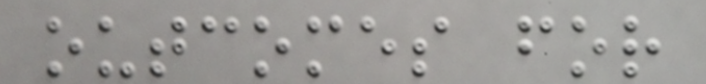outcomes for
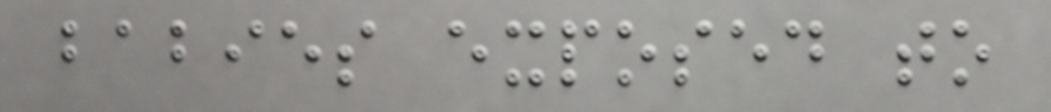babies exposed to
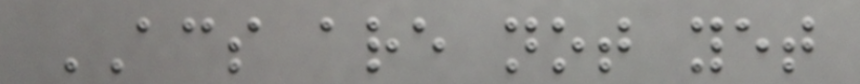ACS are not yet
